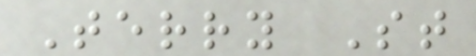Terry St
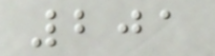201
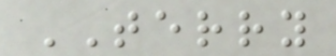TERRY
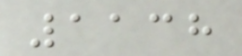1138
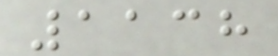1138
